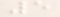5
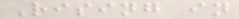Rising in
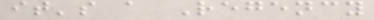it's a Regency
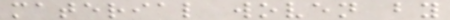material woven by
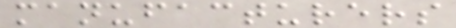manufacturers
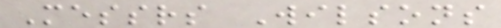Messrs Wilsons
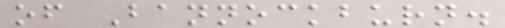of Bannockburn.
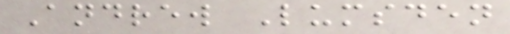Andrew Lumsden
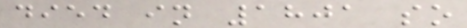died in 1801 so
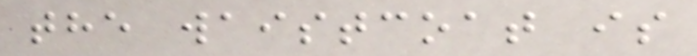the waistcoat is
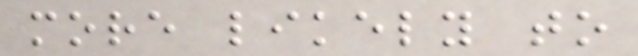more likely to
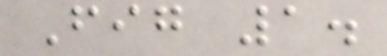Fig 1.
